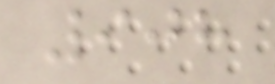908
